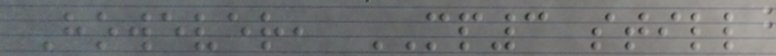However, MP3 still
